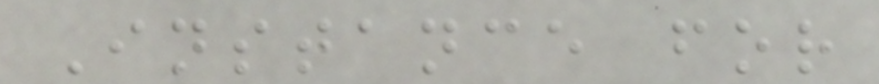Instance for
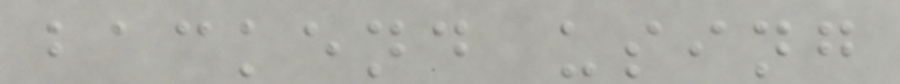backend using
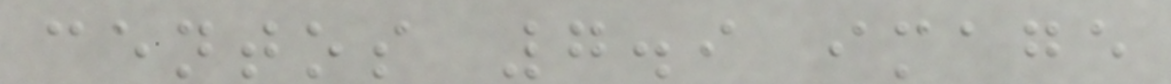centos 7.9 image
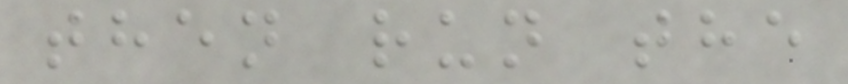then run the
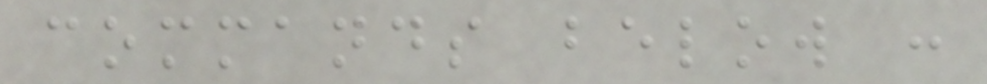commands below :
